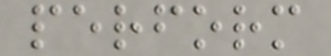perform
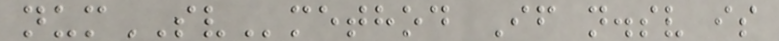numSVmethod If n.sv is
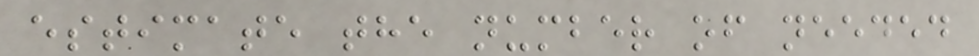estimate the number of needed
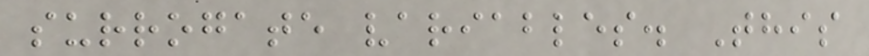surrogate variables. This
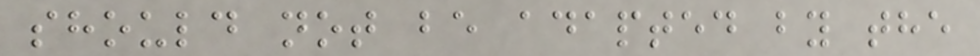should not be adapted by the
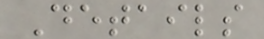Details
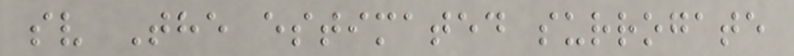sv The estimated surrogate
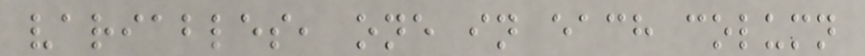variables, one in each column
